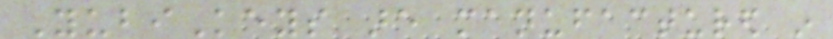YubiKeys are manufactured in
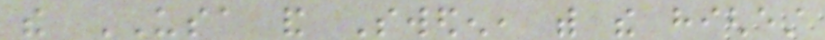the USA and Sweden, with the highest
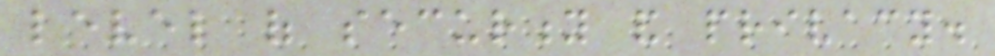level of security and privacy.
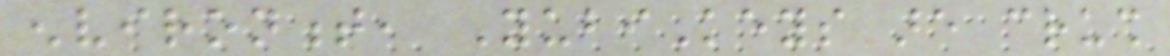environment, YubiKeys are crush
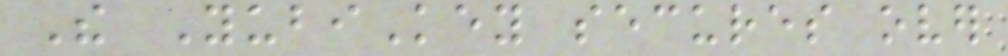The YubiKey secures over
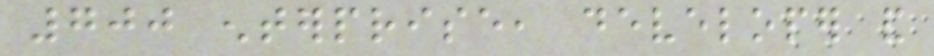700 enterprise, developer and
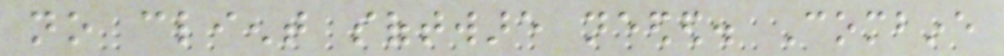no client software needed. Combine
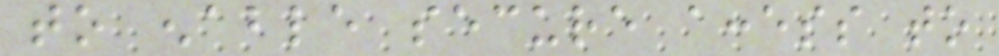to enable secure access to
